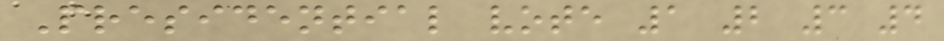Presidential vote 1 2 3 4
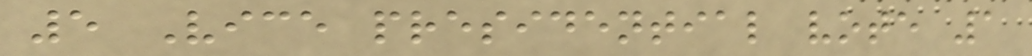5 Vice presidential vote 1
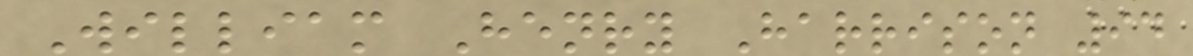William Henry Harrison 94
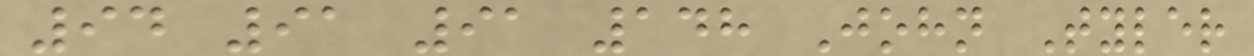94 91 91 148 John Tyler
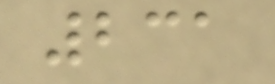231
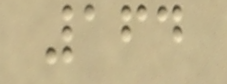164
